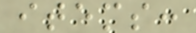items:
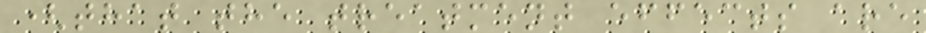(that the treatment effects are
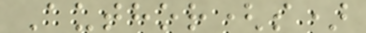Author(s)
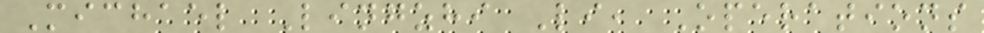Michael Lingzhi Li, Operations
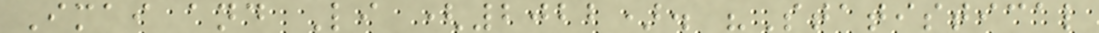Imai and Li (2022). "Statistical
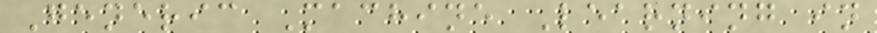Generic Machine Learning in
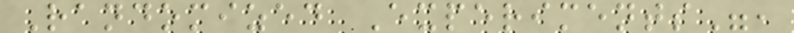Randomized Experiments",
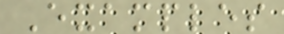Examples
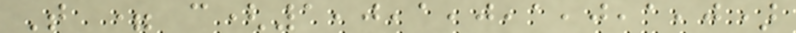T = c(1,0,1,0,1,0,1,0)
